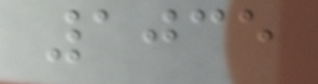1035
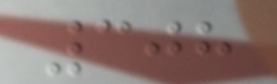308
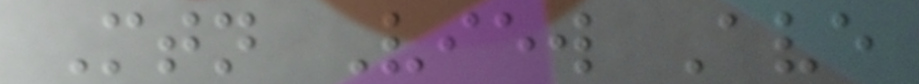Mtn View Ave
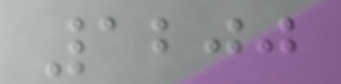1200
